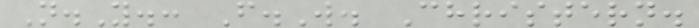N.Y.: F.W. Christern.
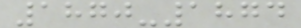1870-1874
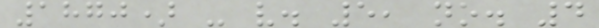1870) - v. 5, no. 4
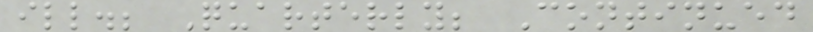ill.; Quarterly; Continued
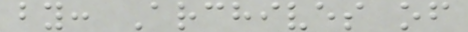by: Archives of
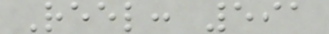Reel: 591
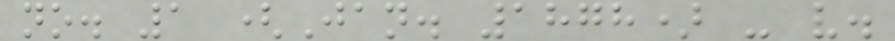no. 1 (Jan. 1878) - v.
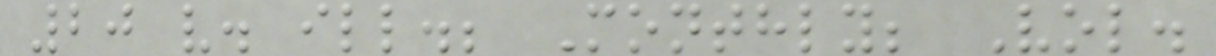20 v. ill.; Monthly; Vol.
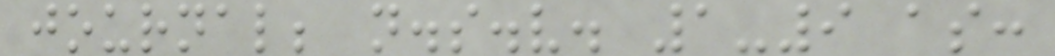journal; n.s.v. 1-9 as:
